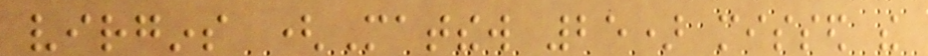virgins (Matthew 25) missed the
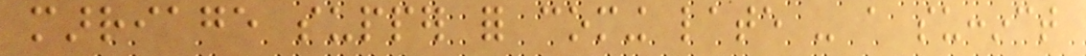marriage supper for coming late - a succinct
